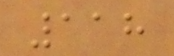118
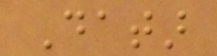Datar
